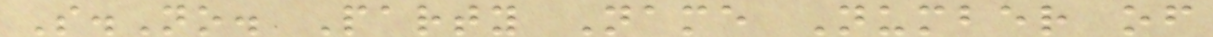S.No. Party Name Number of
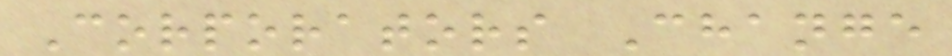Corporators Change
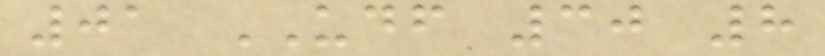01 UDF 30 8
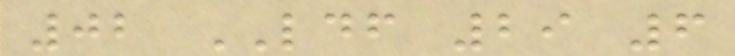02 LDF 29 6
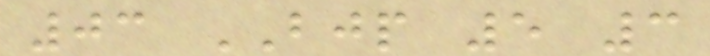03 BJP 5 3
